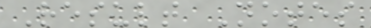Result Notes
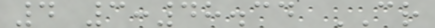4 3:48.34 CR
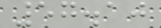57.10
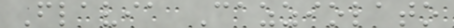Flavia Cazziolato
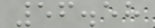56.58
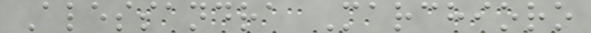Alessandra Marchioro
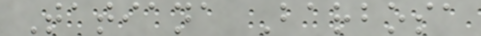Tatiana Barbosa
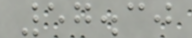57.30
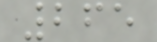265
